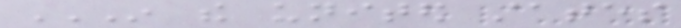IN THE UNITED STATES
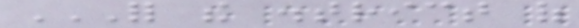FOR THE DISTRICT OF
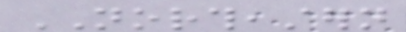NORTHEASTERN
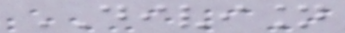DIVISION
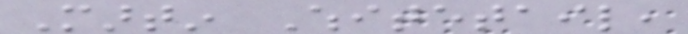Martin Whitetail,
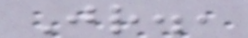Jr.,
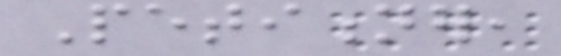Petitioner,
